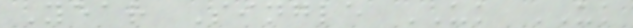Year Single UK UK
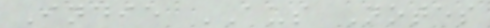Indie AUS Notes
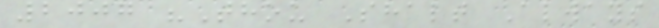2007 "Thou Shalt Always
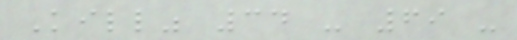Kill" 34 - 69 -
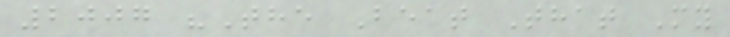2007 "The Beat That My
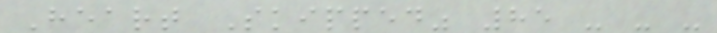Heart Skipped" 85 - - -
